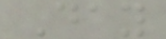Day
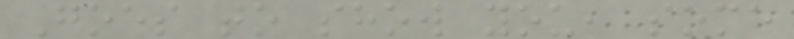Goes to show you, some
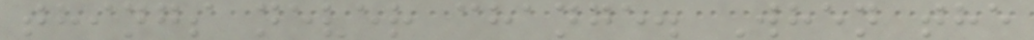things never change. When the
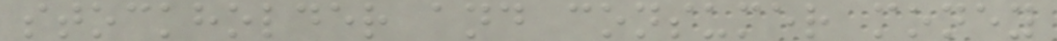stockholder and consumer money
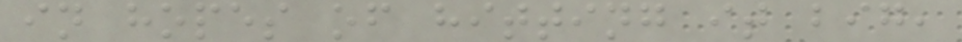in hopes of hitting it big,
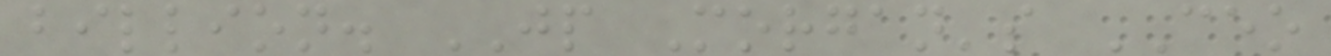billion. JP Morgan's CEO
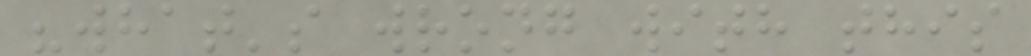"what's wrong with this
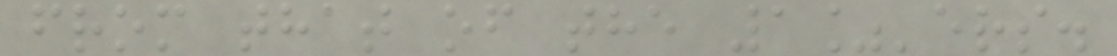from that of the 1%'ers.
